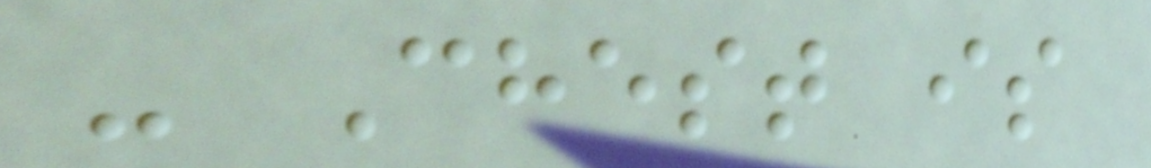- Chest is
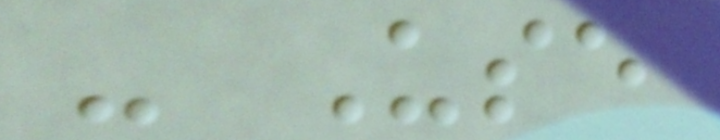- Use
